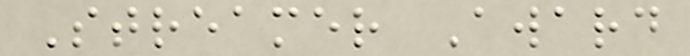Streamer Award
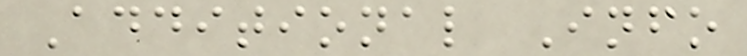Additional Info
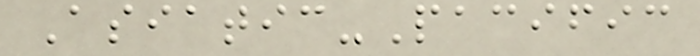Asiatic-Pacific
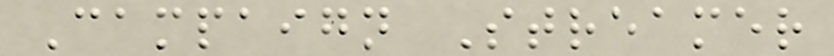Campaign Streamer
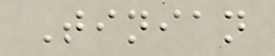Tinian
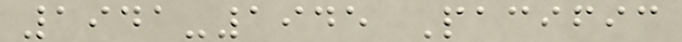1941-1945 Pacific
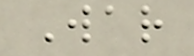War
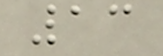13
